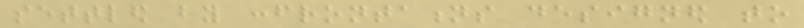settled by confrontations designed to
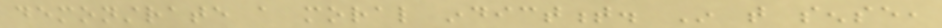demonstrate a moral indictment. In that sense,
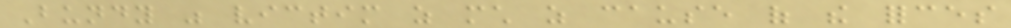Bundy was victim as much as cause of the forces
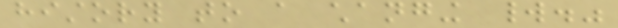history to a changing world."
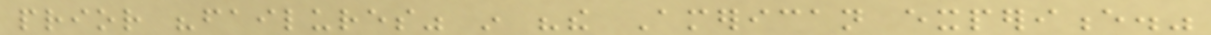prior "failures" in "the American experience."
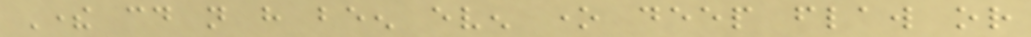There could not have been even one deep flaw or
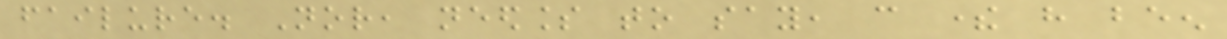failure. Nor, needless to say, can there have been
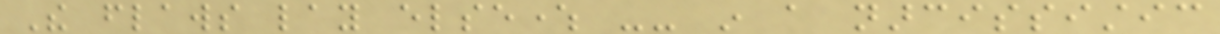The flaws lay elsewhere -- in a narcissistic
